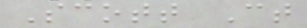Scott Ct
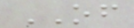OF
